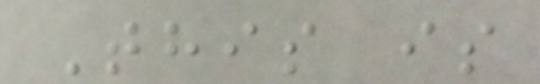This is
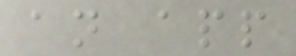an app
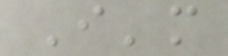I'm
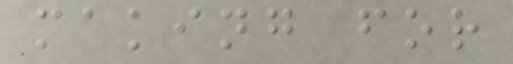making for
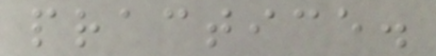practice.
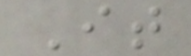It
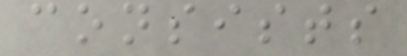consists
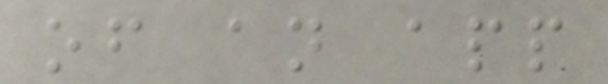of an app
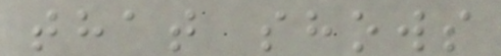that shows
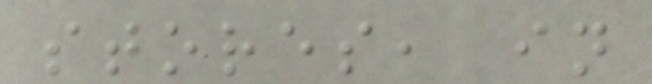stores, in
